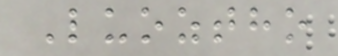Luoztho
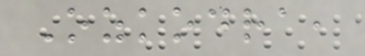Ozkodra,
